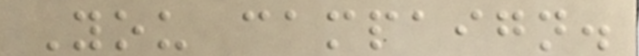You campaign.
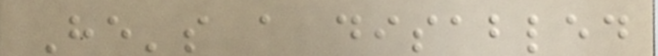He's a disabled
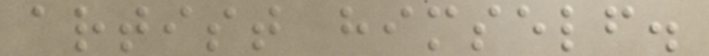artist himself.
